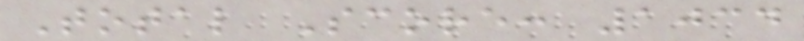Total Score: 1034
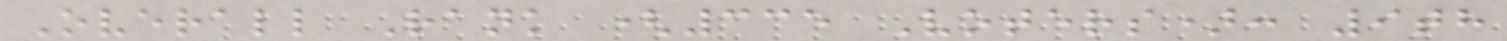Overall Rank (335 Voters): 9th
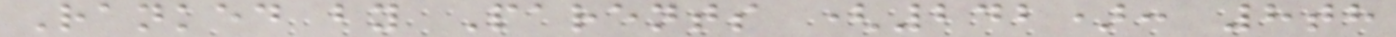Ranked by Parents (242): 8th
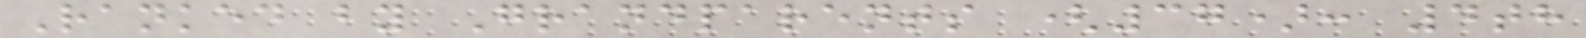Ranked by Grandparents (37): 4th
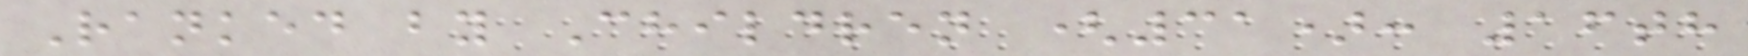Ranked by Children (31): 16th
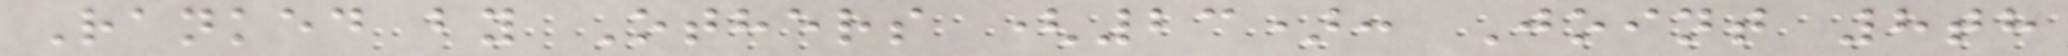Ranked by Others (23): Joint 8th
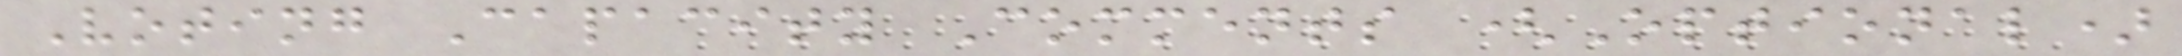Voting Capacity Comments (Optional)
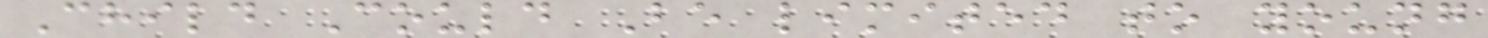Child Could Be limited to young
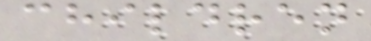children
